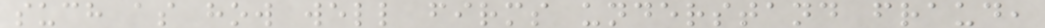such as how well firms understand fraud,
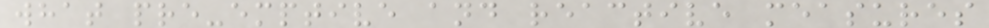what pre-emptive and reactive measures
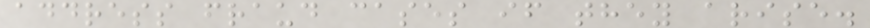address fraud cases if they arise.
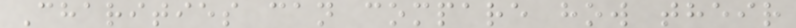Charities can compare how their
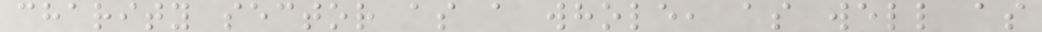charity sector as a whole, as well as
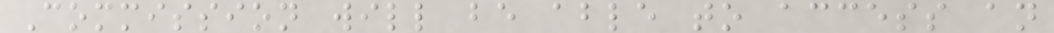Commission will be able to access an
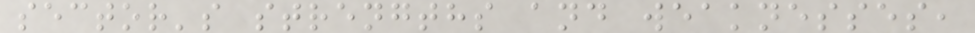sector's strengths and weaknesses,
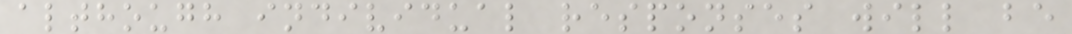although individual responses will be
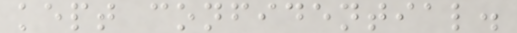kept confidential.
